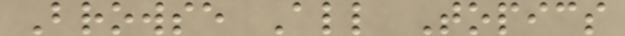Browse All Topics
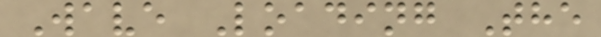Wave Loading The
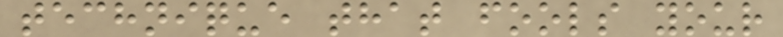technique that fools your
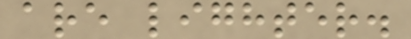are lighter.
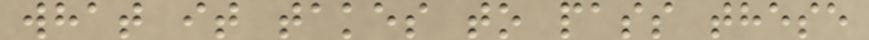what it takes to pass these
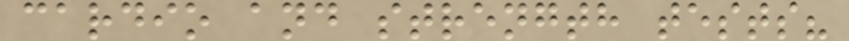cardio and strength tests?
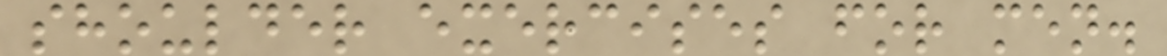shoulder exercises for men.
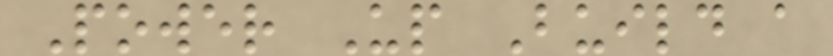Power Up Build a
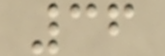36
